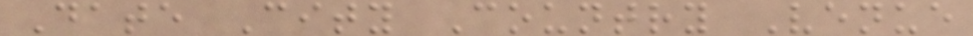Date City Country Venue
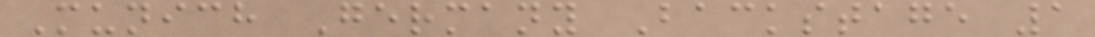Munich Germany Backstage 1
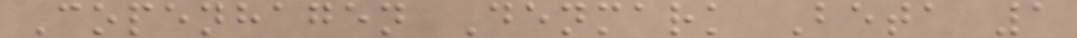Copenhagen Denmark Beta 1
